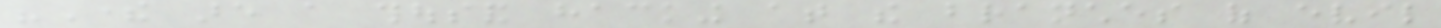"There are a thousand hacking at the branches of evil
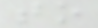to
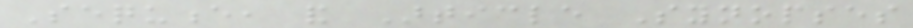Sequence, and Article Synopses
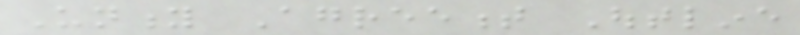Unity Agreement Outline
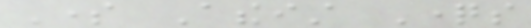Some Atheist Questions
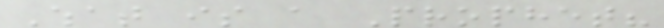What is a Prophet?
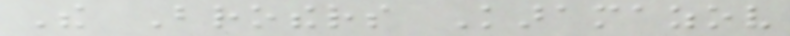The Brothers Karamazov
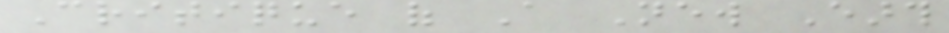Critique of A New Earth
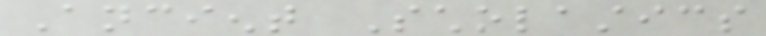Ancient Scholastics
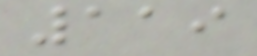119
